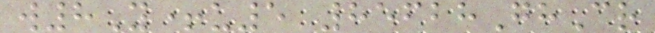w8Y+u5 85628GhCr
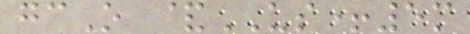gcO &US+5m
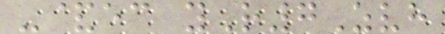-&ec yR7Zvh
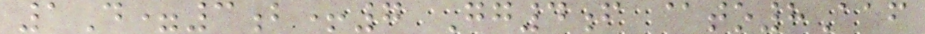1D=3b+7 Gg4f @to8Aaf
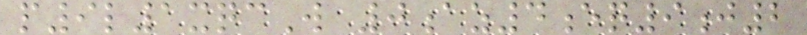p9l1xqcW 0az4eq9j2
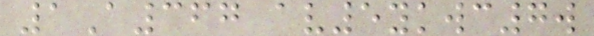1A367 av5ykwc7w
